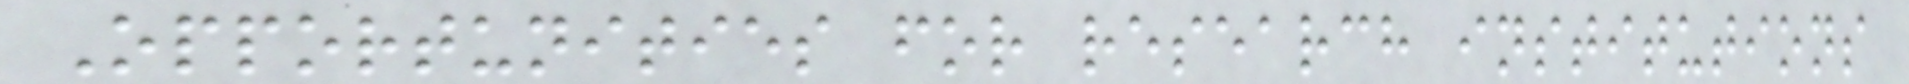Opportunities for research institutions
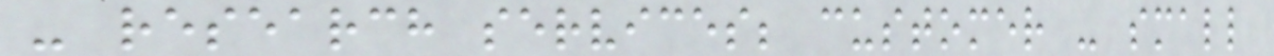- research services; customer - small
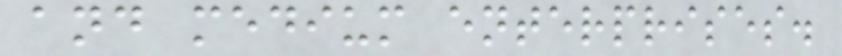and medium enterprises.
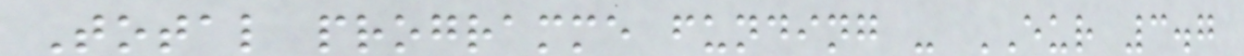Total programme funding - EUR 3.7
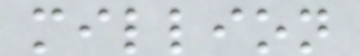million
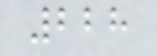228
